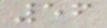56
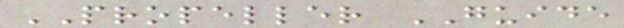PROPELLER GUIDE
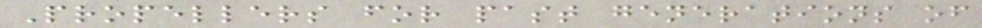Propellers for past generations of
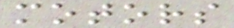motors
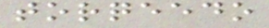torqeedo
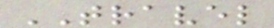TRAVEL
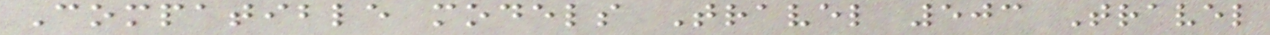Compatible models Travel 503 Travel
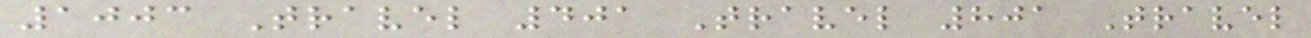1003 Travel 401 Travel 801 Travel
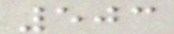503
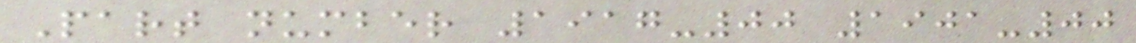Part number 1917-00 1901-00
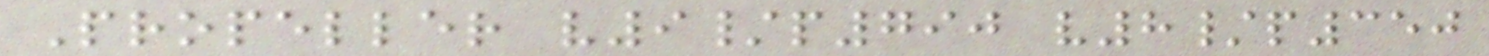Propeller v9/p790 v8/p350
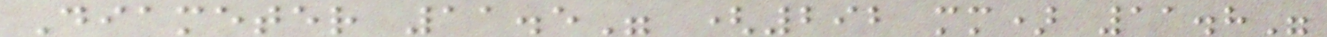Diameter 11.5" (292 mm) 11.8"
